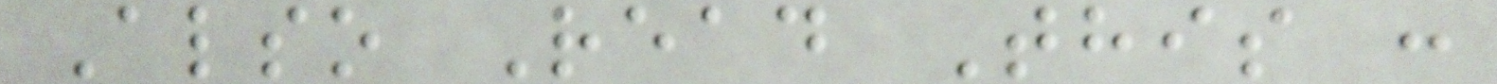Also Read This :
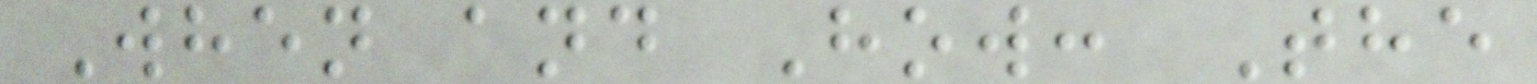When and How: The
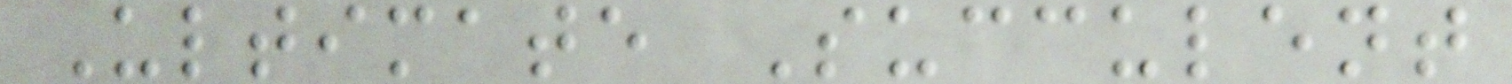Ultimate Succulent
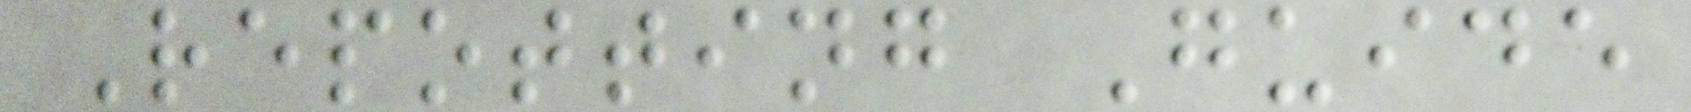Repotting Guide
